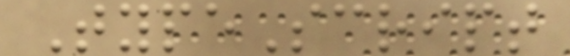TypeScript
